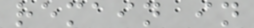remain in
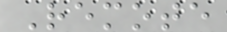Remote
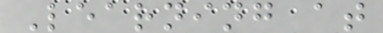Learning at
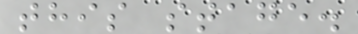this stage.
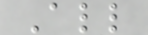All
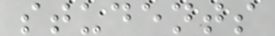students
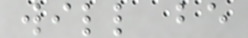will be
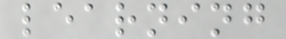learning
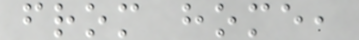from home,
